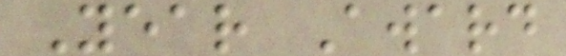Year Award
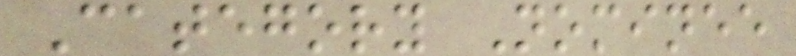Category Nominee
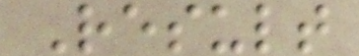Result
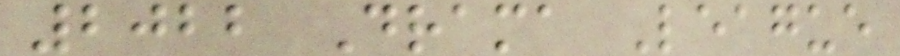2022 Drama League
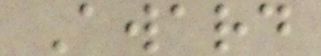Award
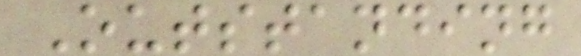Outstanding
